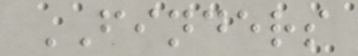FINDERS
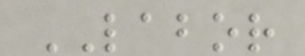LABOR
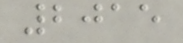2015
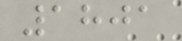1801
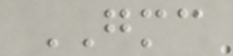GMC
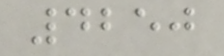4250
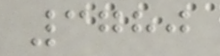3780
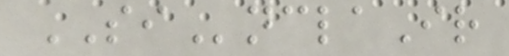SInclaIr
